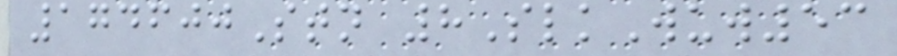174600Stn 8SlkWuw53
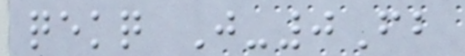qekq J-0Fb
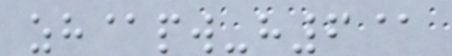zh@pw-h6@
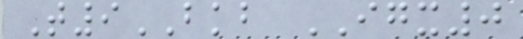T9BKB IGX0
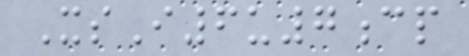XsI6u7cp
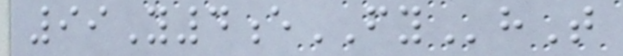99Y4eFYhT
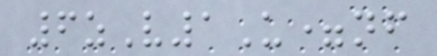6zV1U=nf
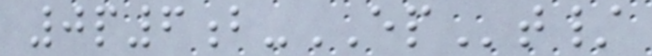0p6b-EPt/
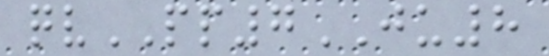qvPP7JU8
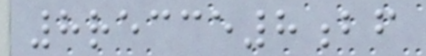8recce8bf
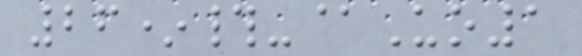26*#-@Uo1
